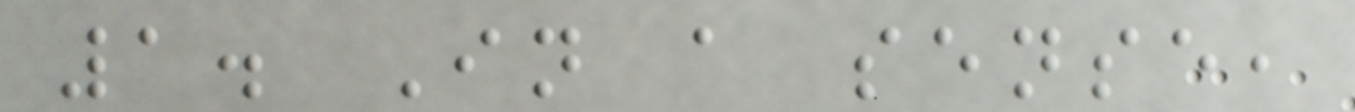1. In a sense,
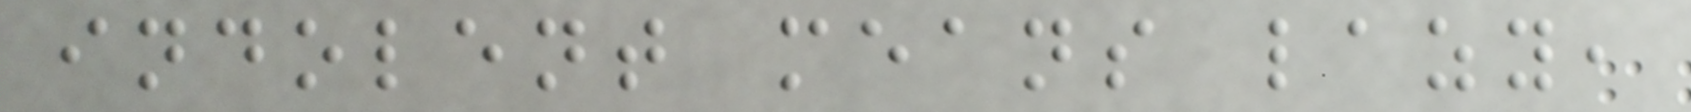indolent means lazy,
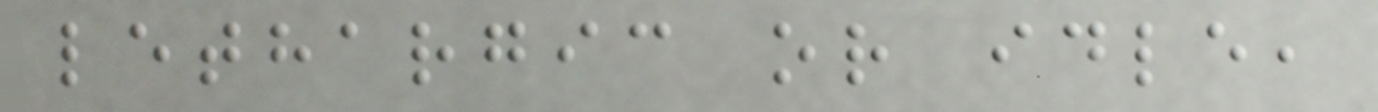lethargic or idle,
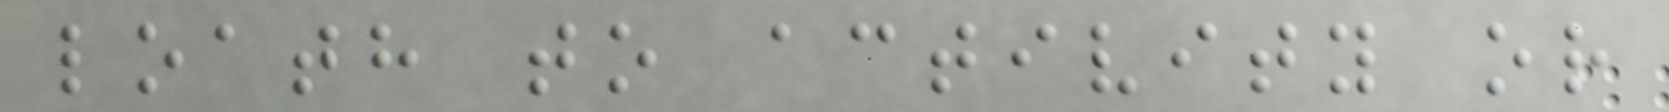loath to activity or
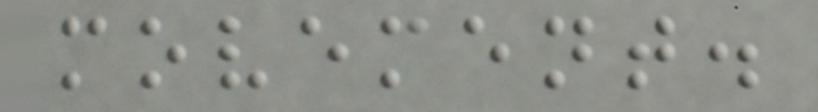movement.
